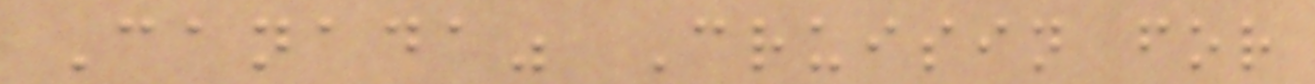Canada" Cruisin for
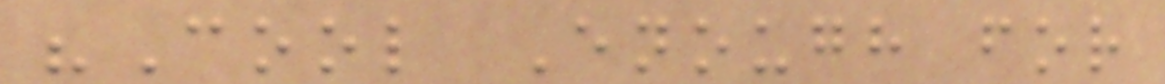"Cool Enough for
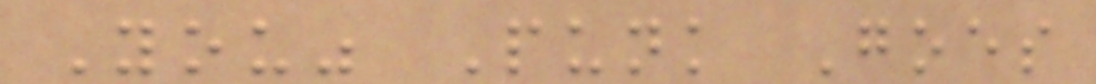You" Punk Goes
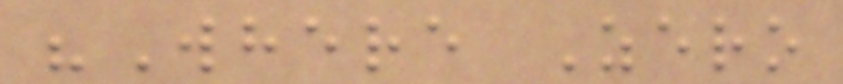"Where Zero
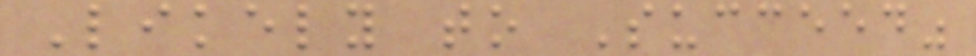Likely to Succeed"
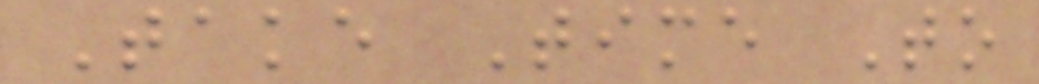Take Time To
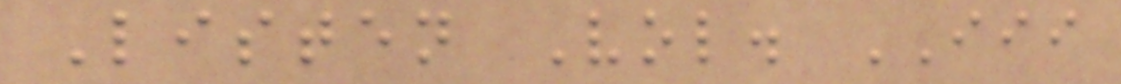Listen Vol. III
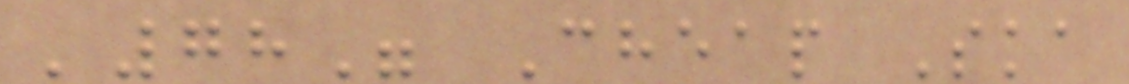'78" Cheap Ska
